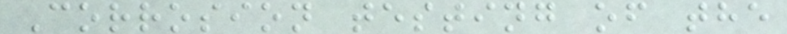Corrosion testing of the
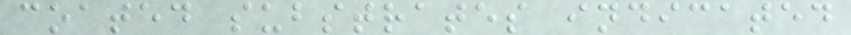coated substrates indicated
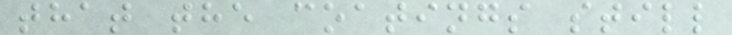that the coatings still
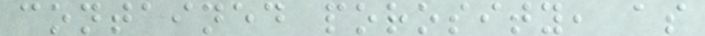contained porosity, as
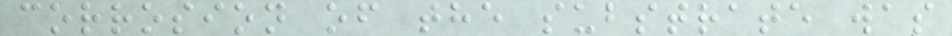corrosion of the substrate was
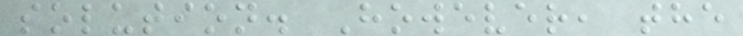solution. However, the
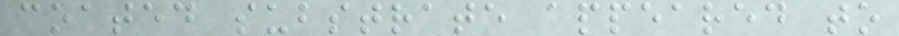coated substrate appeared to
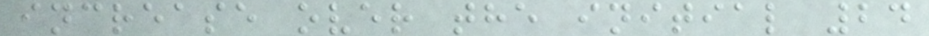increase over the initial 24
